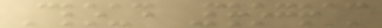Cloud Program
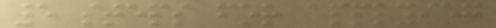5 steps for applying
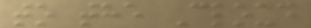to the Cloud
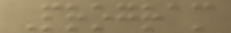Program
